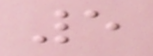5
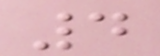4
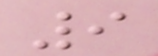9
